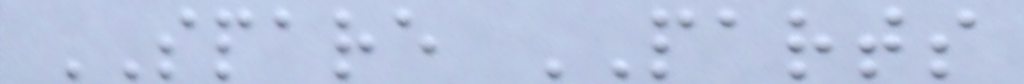SPARE PARTS
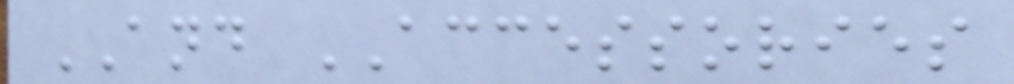AND ACCESSORIES
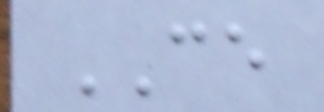CE
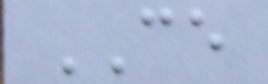CE
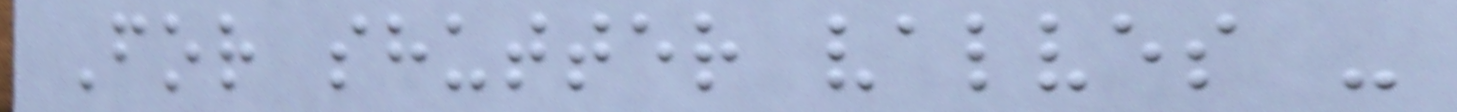For shutter valves -
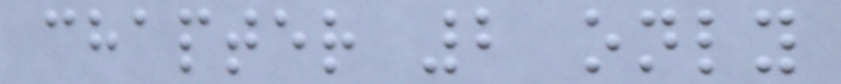chapter 2 only
